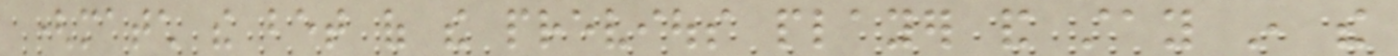(match the bet of the previous player and stay in the
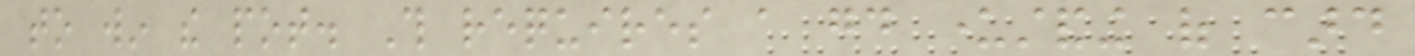to win the pot. This requires a good understanding of card
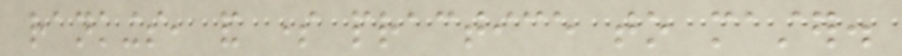rankings, and some practice to master.
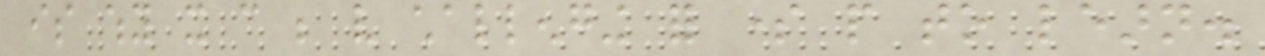is why it can be very challenging for some people to learn.
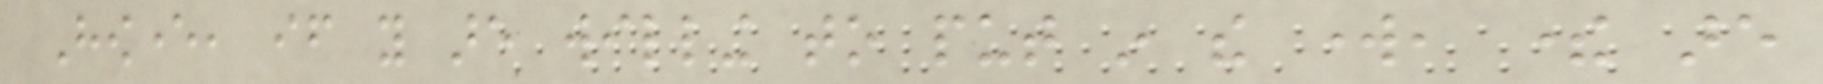However, if you are willing to put in the work, there are
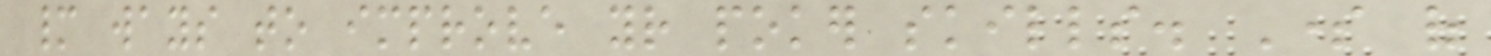many ways to improve your poker skills. Some of
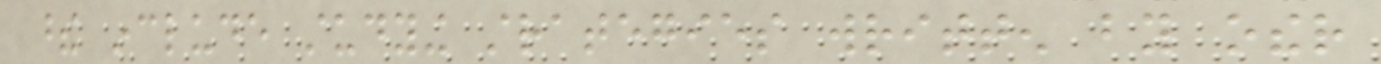these include studying strategies written by other
